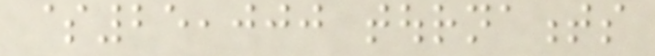$25,000 tournaments
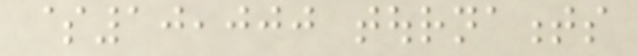$10,000 tournaments
